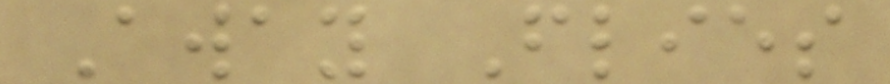Away Flies
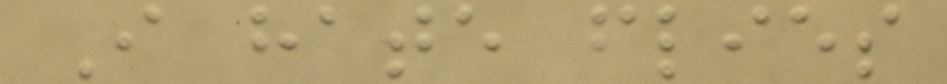I hate flies
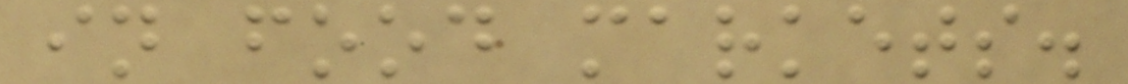in food markets.
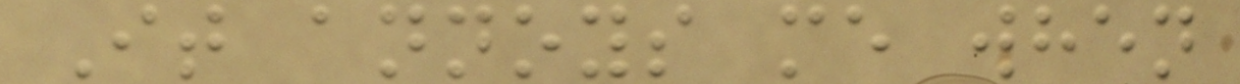It annoys me when
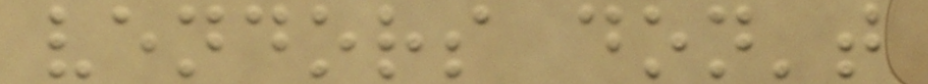vendors don't
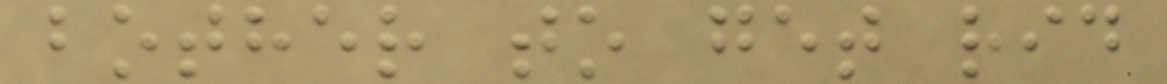bother to get rid
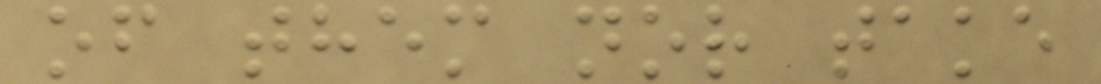of them nor take
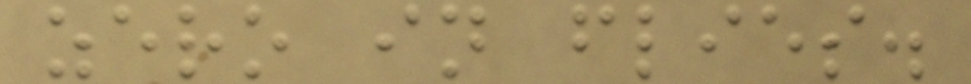zero in flies.
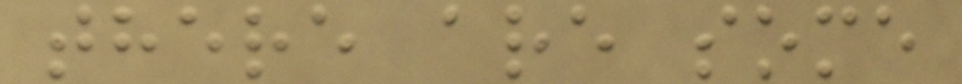there are some
